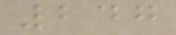247
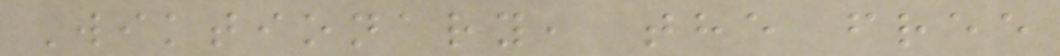Wiktionary, the free
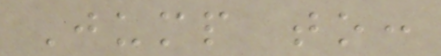Jump to:
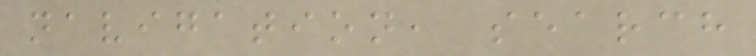navigation, search
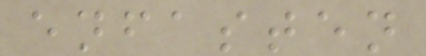enfasten
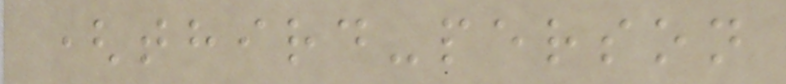(third-person
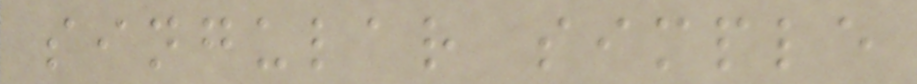singular simple
